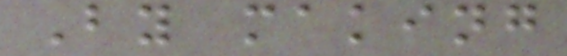By making
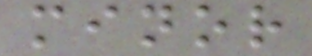minor
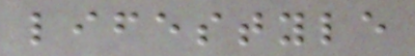lifestyle
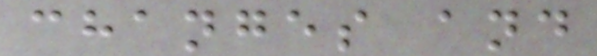changes and
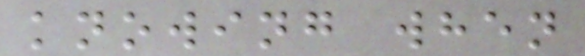knowing when
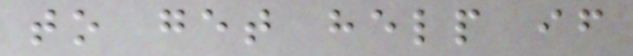to get help if
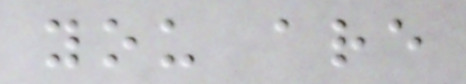you are
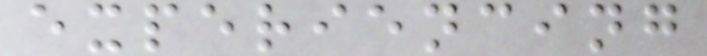experiencing
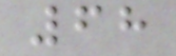68
